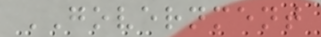GOVERNMENT
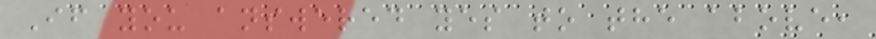If you answered yes to the above,
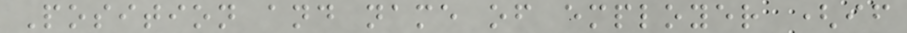Position and name of employer (if
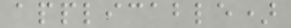applicable)
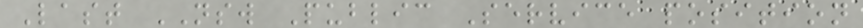Last NSW Public Service position
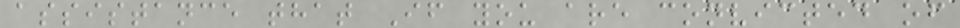assistance that If you are convicted of
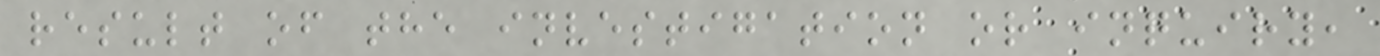result of the investigation or inquiry,
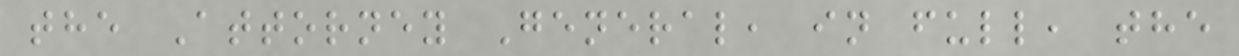the Attorney General, in full, the
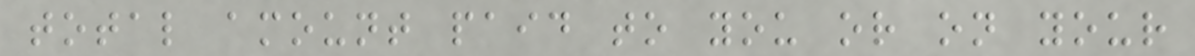total amount paid to you or on your
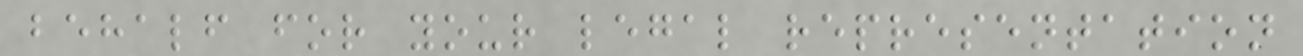behalf for your legal representation
